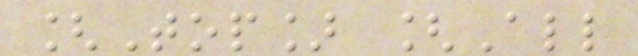[Top] [All
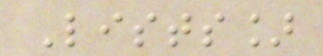Lists]
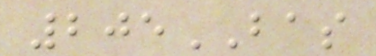205BAS
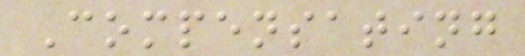Compensating
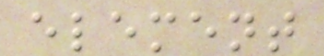element
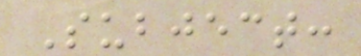Subject:
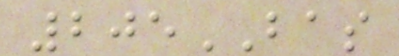205BAS
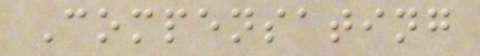Compensating
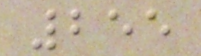255
